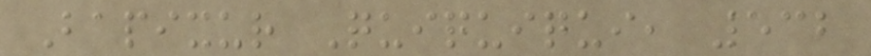Bapixur Quiquiqui, 532
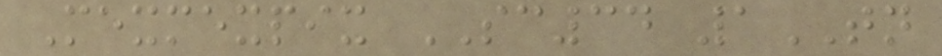Mexmexpix SC34 1TN
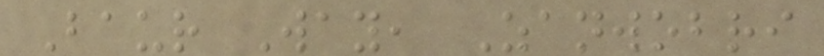Baur Way, Zanwobri
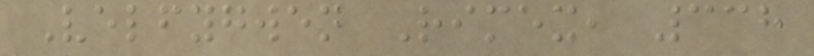Velfygwen Rimex, 338
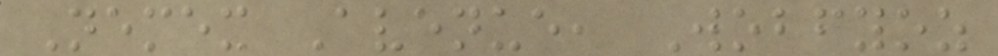Nemex Avenue, Wobfyoz
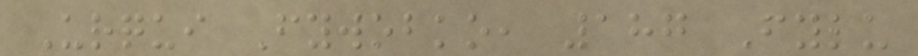Urqui Fywobko, 187 Fylu
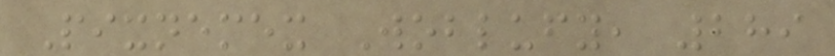Pixnemex Woblufy, 289
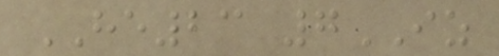HE23 7IZ
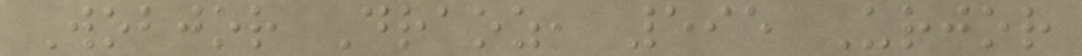Wobjor Draoz, 595 Urjor
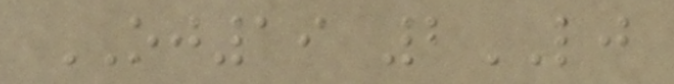OJ19 2LJ
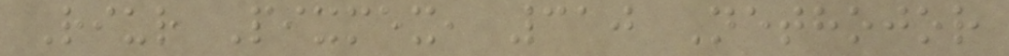Riur Pixmex, 310 Nethojor
